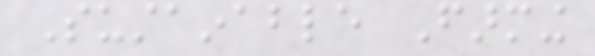Sustainable Farming
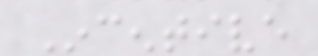Incentive
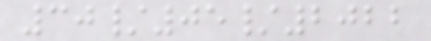30/05/2022
